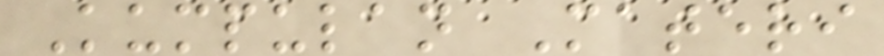Kumpulan Materi
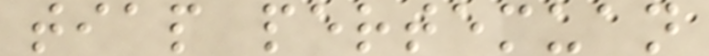tiap pertemuan
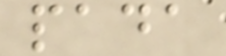pada
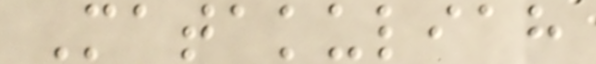Matakuliah
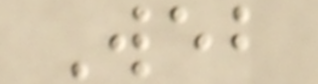Web
